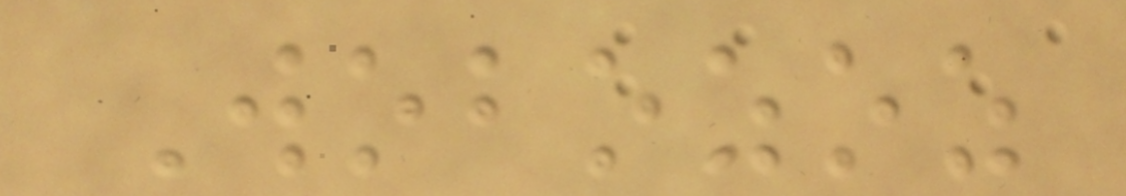Wobozoz
